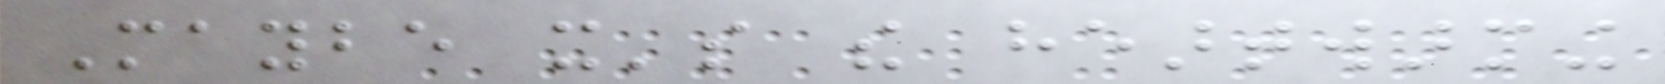Maybe it's the heartwarming
